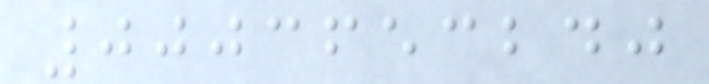0003653240
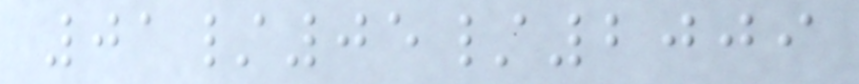01/05/2009
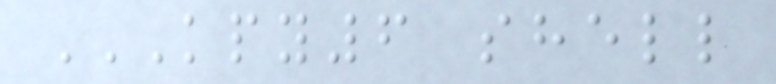KPY6 SHELL
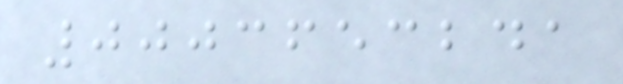0003653241
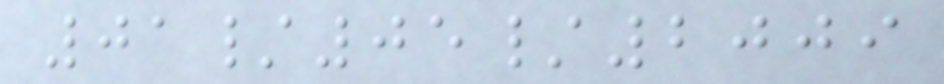01/05/2009
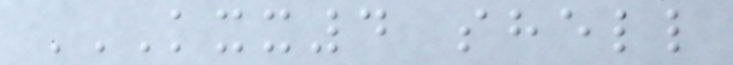KXX4 SHELL
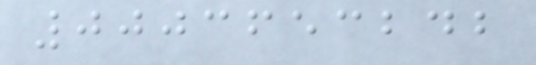0003653242
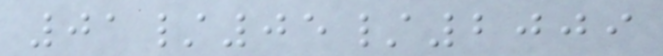01/05/2009
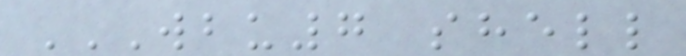WBU7 SHELL
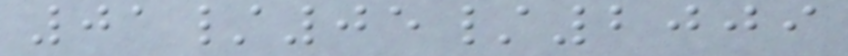01/05/2009
